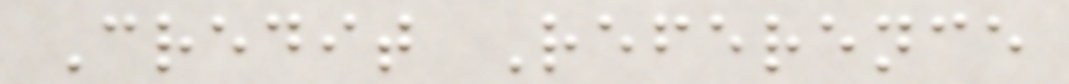Credit Reference
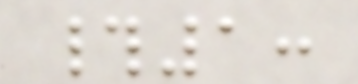#1:
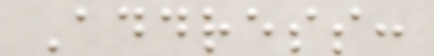Address:
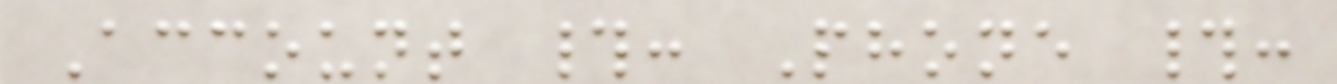Account #: Phone #:
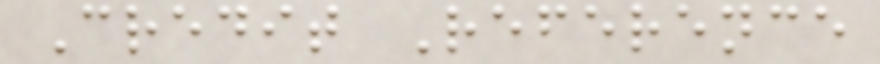Credit Reference
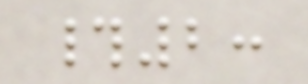#2:
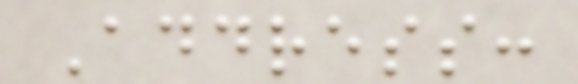Address:
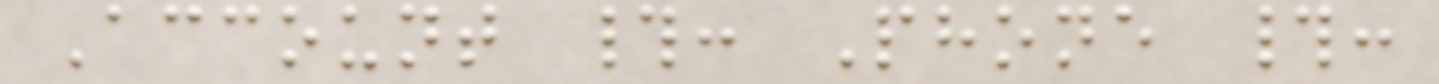Account #: Phone #:
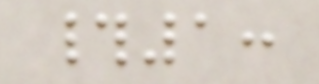#1:
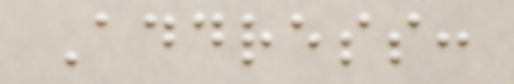Address:
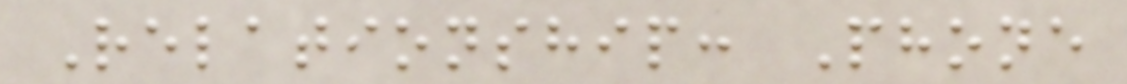Relationship: Phone
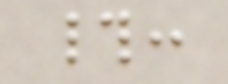#:
